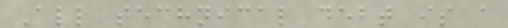All technical debt is a
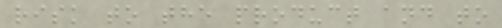risk to the product and to
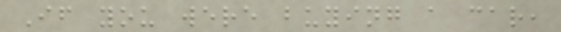If you were buying a car,
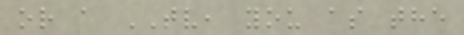or a TV, you as the
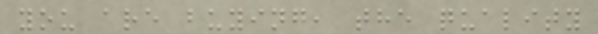you are buying, the quality
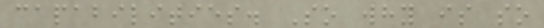capabilities. So why is so
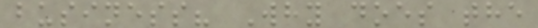business? Why does the
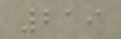219
